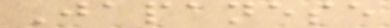Japanese
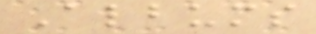Albums
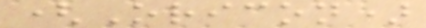(Oricon)
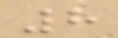8
